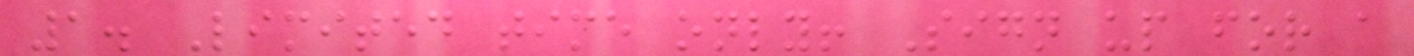1. Limited time only! Sign up for a
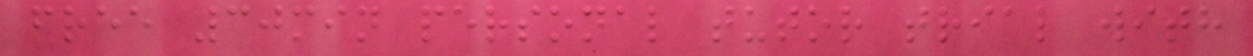free 30min personal tutor trial with
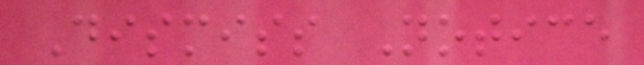Dismiss Notice
